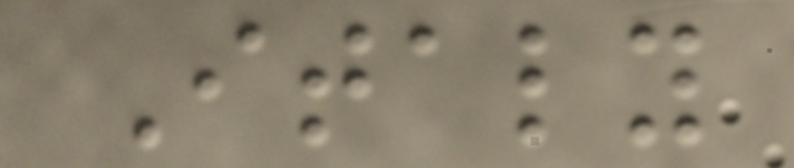Italy
